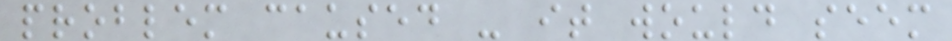problem caused - it would seem
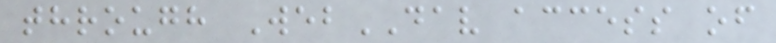through WebDAV access of
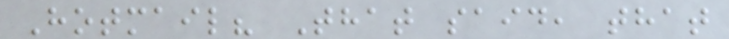Hotmail? That said, that
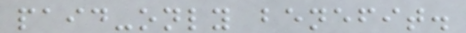paid-only benefit.
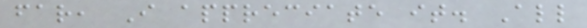far, I appreciate it. All
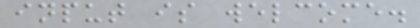input is welcome.
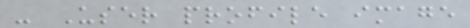- User profile image
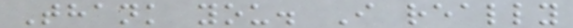Thank you. I really
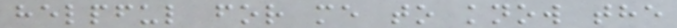helpful for me to know the
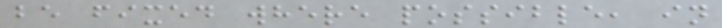be fixed where possible, in
